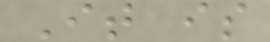It is
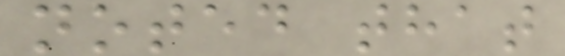noted that
